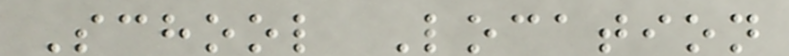School Location
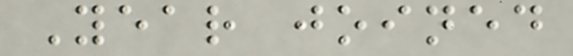Year joined
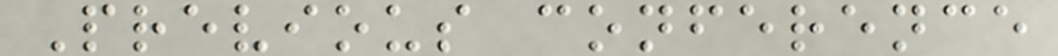Previous conference
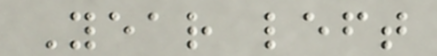Year left
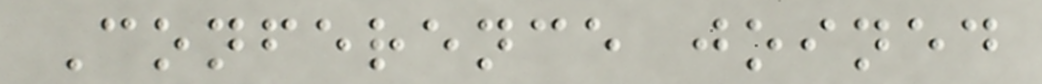Conference joined
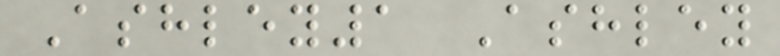Ashley1 Ashley
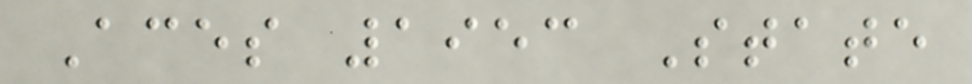Aces 1953 State
